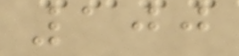100
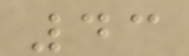43
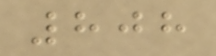808
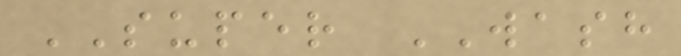SUPER WASH
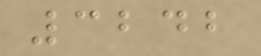3242
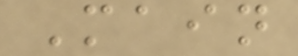Main
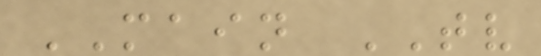MAIN TV
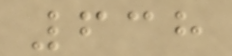638
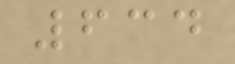634
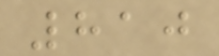810
